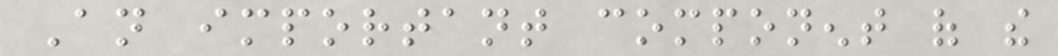An important component of the
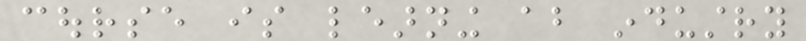course is learning about industry
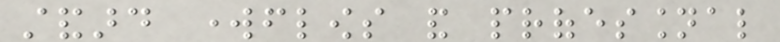standard workflows and professional
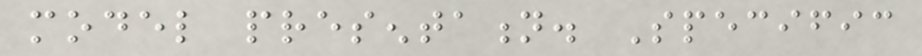model presentation. Specific
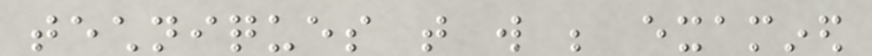techniques that will be examined
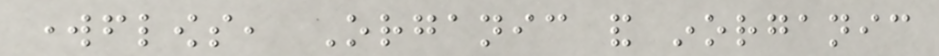workflows, Organic and inorganic
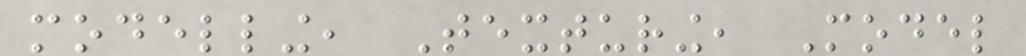modelling, Texturing, Model
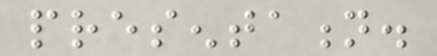presentation.
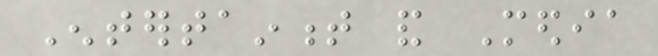Entertainment and Media
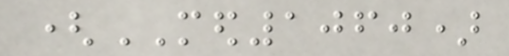(MED1060)
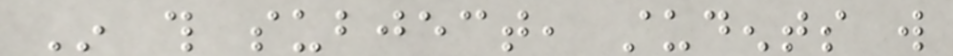In this subject, students will
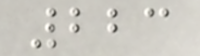223
